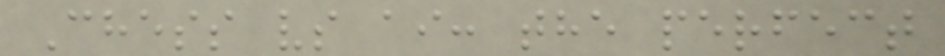Chess vs ai: the perfect
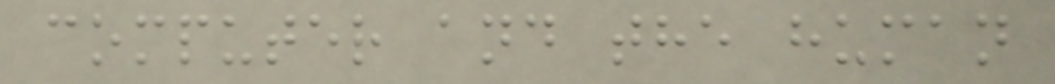computer and the human
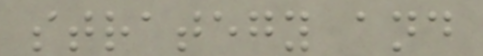strategy and
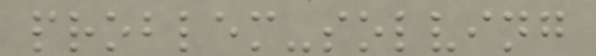problem-solving
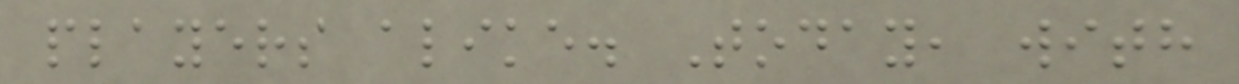players alike. Today, with
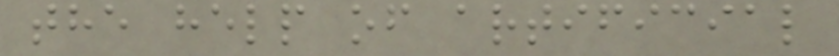the help of artificial
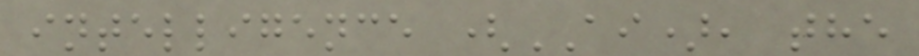intelligence (AI), the
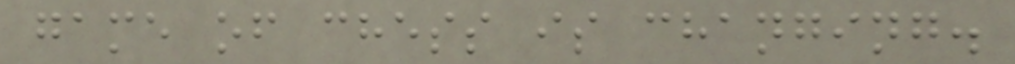game of chess is changing.
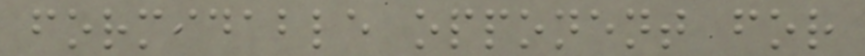formidable opponent for
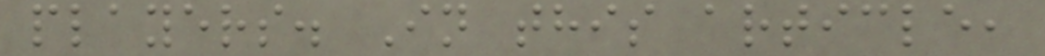players. In this article,
